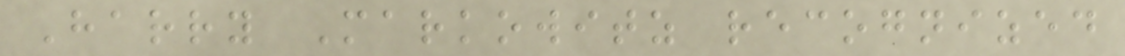Harry Markowitz recognized
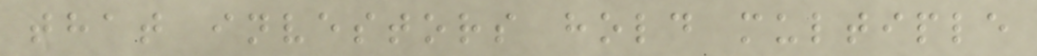that investors hold multiple
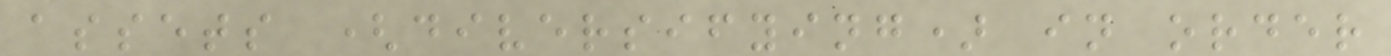assets (diversifying) in order
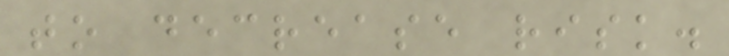to decrease risk.
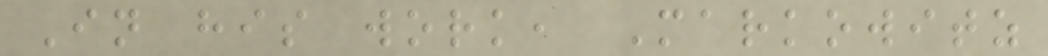In his work, Markowitz
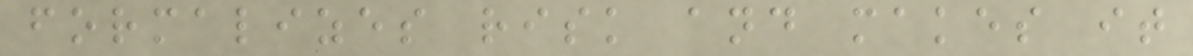formalizes risk and makes it
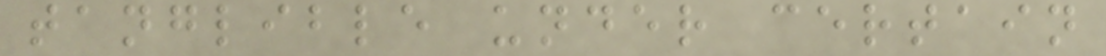tanglible under certain
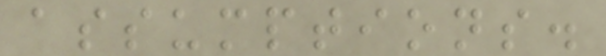assumptions.
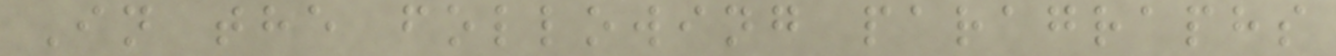In the following paragraphs
